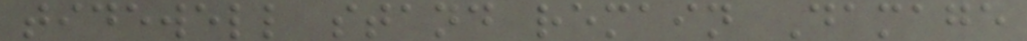tidewell stand remain Damage
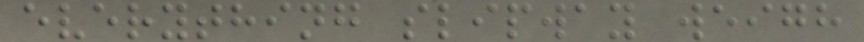everything slipway weigh
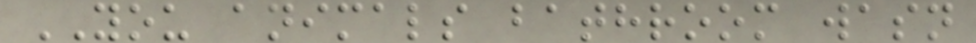YOU animals bathroom wasn
